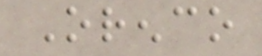Orenco
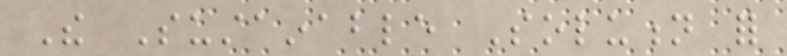The Sustainable Solution for
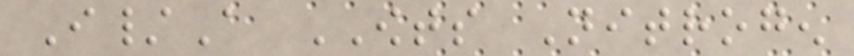I/A OWTS Nitrogen
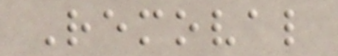Removal
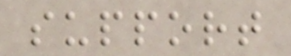support
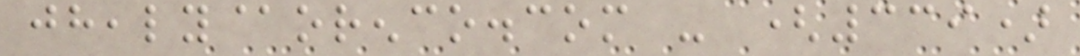jhealy@orenco.com - (339)
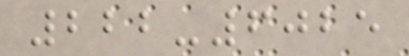222-6025
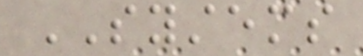SYSTEMS
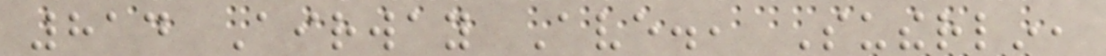814 Airway Ave., Sutherlin,
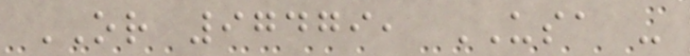OR 97479, USA -
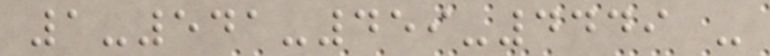1-541-459-4449 -
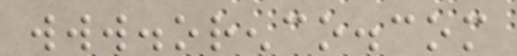www.orenco.com
